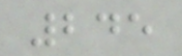245
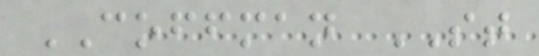COFFMAN ST
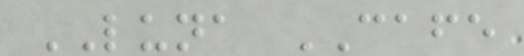LUNA CAFE
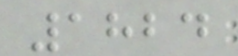1824
